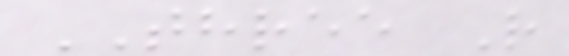THREE R
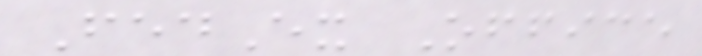FedEx Office
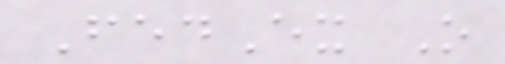FedEx O
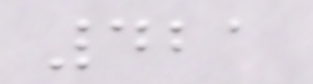421
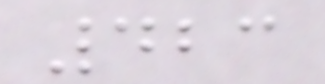423
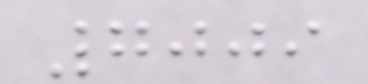7009
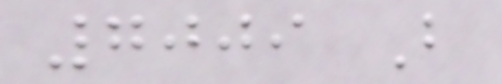7009 B
